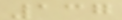137
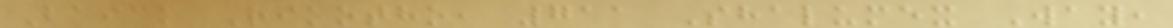Baick Rikotho, 711 Shalumex Way,
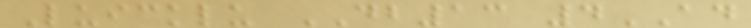Luicklu DB13 4AD
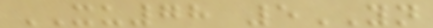XU78 5YN
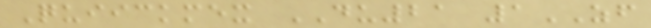Quiickmex DU21 1ZF
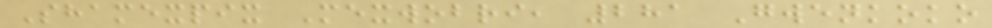Shamexpix Mexwobri, 281 Gwenkoko
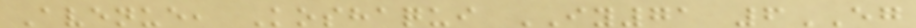Avenue, Koshaqui IY71 6EG
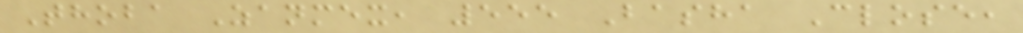Thoba Zanmex, 555 Basha Close,
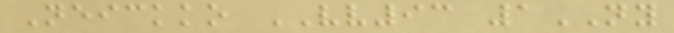Neickko VV93 1NY
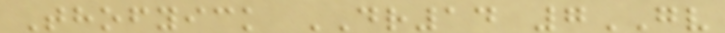Thofyick DR14 7GV
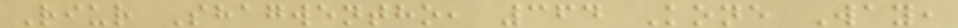Riur Shagwentho, 364 Kone Way,
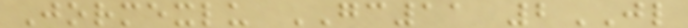Jormexlu GC11 2JL
